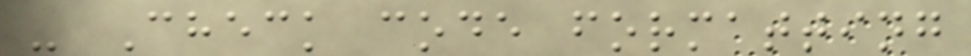- Check code formatting
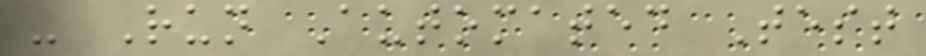- Run Automated Test
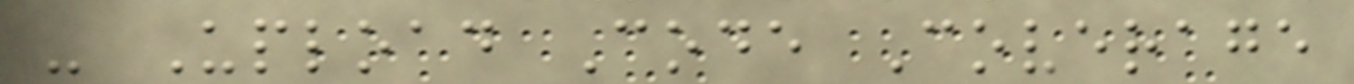- Upload Code Coverage
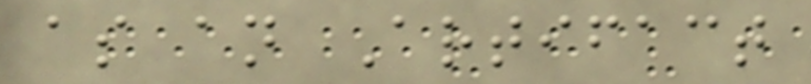as an Artifact
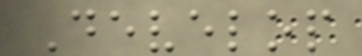Develop
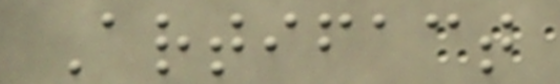Artifact
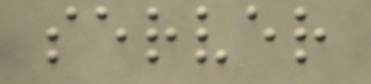server
